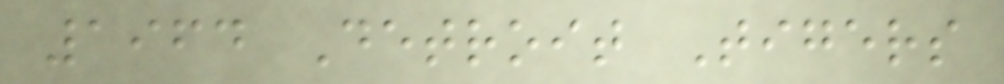1964 Detroit Tigers
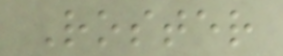Roster
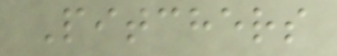Pitchers
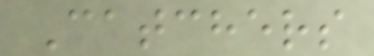Catchers
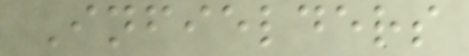Infielders
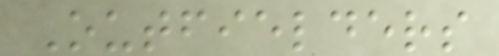Outfielders
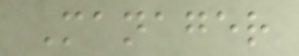Manager
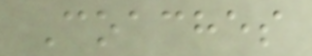Coaches
